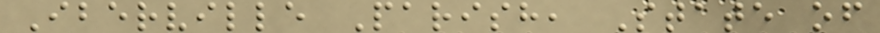Iberville Parish, State of
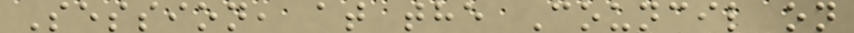Session, at the Council on
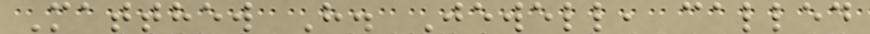Matthew H. Jewell, called
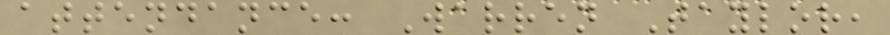attendance: Warren Taylor,
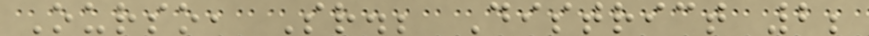Ourso, Sr.; District 2;
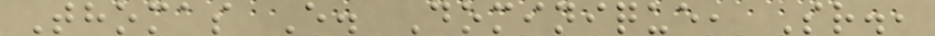Thomas E. Dominique, Sr.,
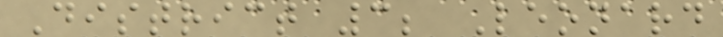District 3; Leonard
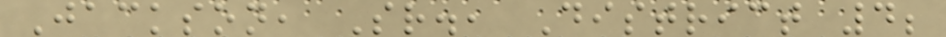Jackson, Sr., District 4;
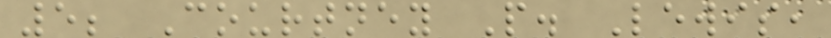5; Courtney P. Lewis,
